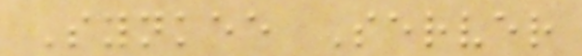Synkee Server
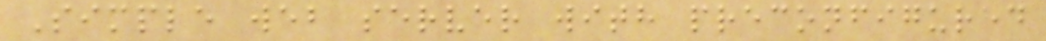Simple web server with preconfigured
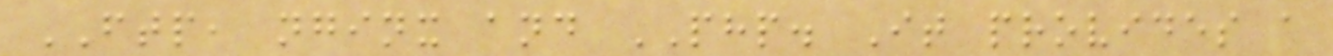FTP, nginx and PHP. It provides a
